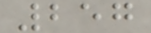257
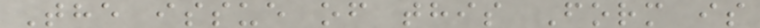The issue of this Form is
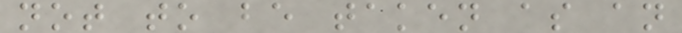not to be taken as an
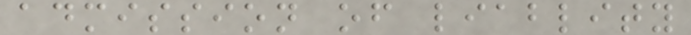admission of liablity
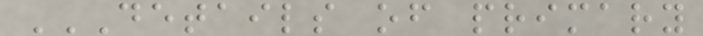DETAILS OF PRIMARY
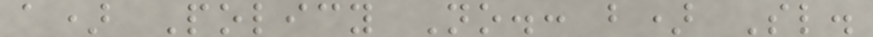a) Policy No.: b) Sl.
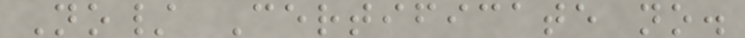No/ Certificate no.
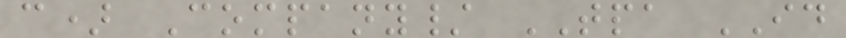c) Company/ TPA ID
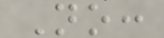No:
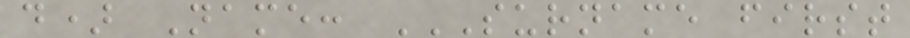d) Name: SURNAME FIRST
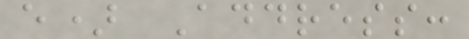e) Address:
